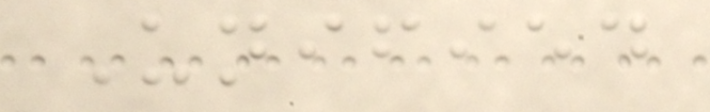Unified
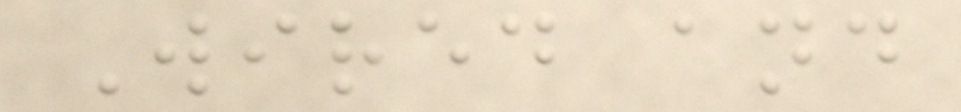Wired and
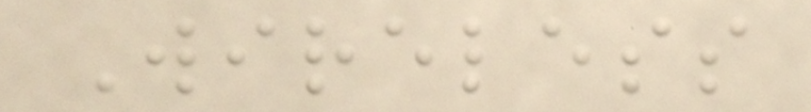Wireless
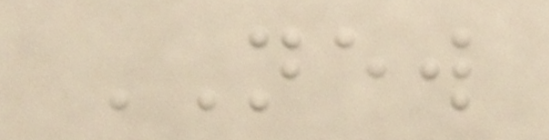NEW
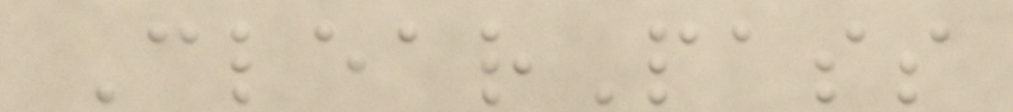ClearPass
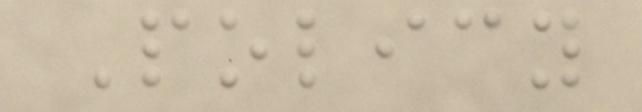Policy
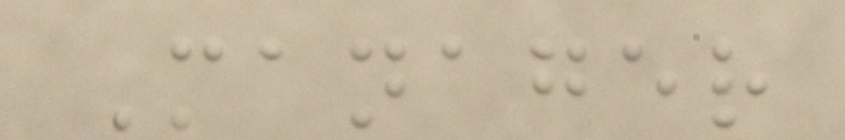Manager
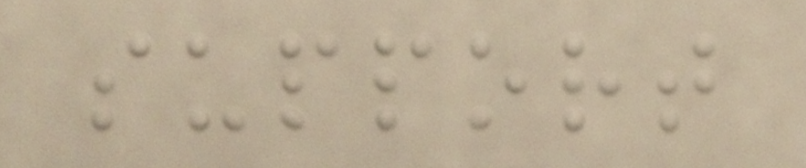support
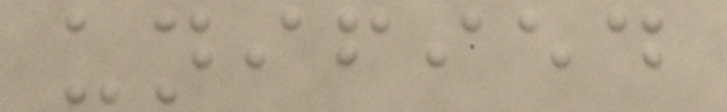unified
